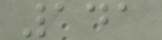141
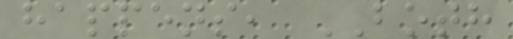happens, BOTH
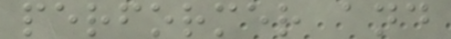performer and
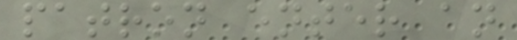patron enter an
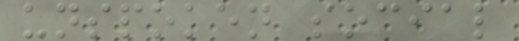unspoken social
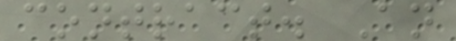contract. An
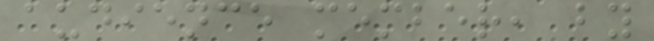audience member, by
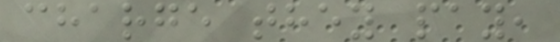charge they pay,
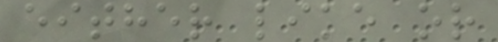either like or
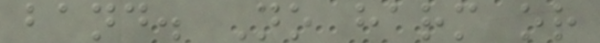band. No harm or
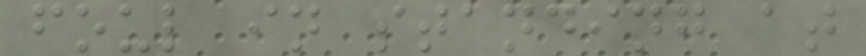foul in standing at
